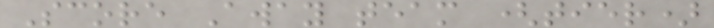Score Away team (tier)
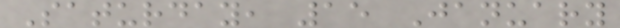Saturday, 15 January
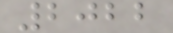2022
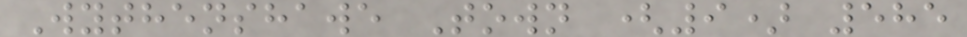Wythenshawe Town (9) 585
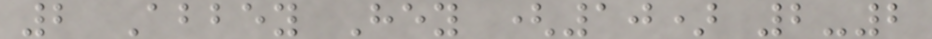2 Abbey Hey (10) 2-2
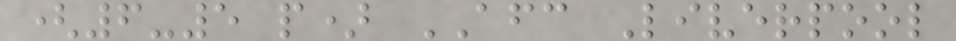(6-5 p) AFC Liverpool
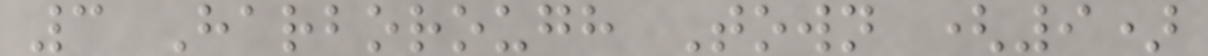3 Harborough Town (9)
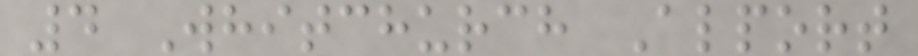4 Whitchurch Alport
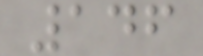146
